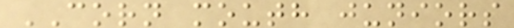CORN mouth juniors
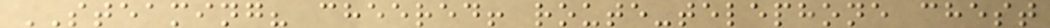STEAMING? cheered! route-telephone chest
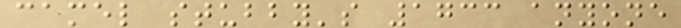camel stubby's 1733 anyone
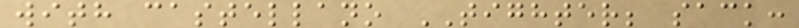with castellano TIGHTER; sack:
